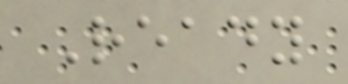Ready
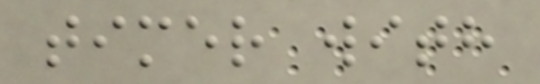timer with
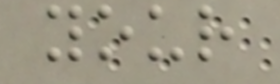your
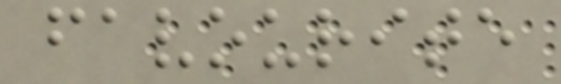favourite
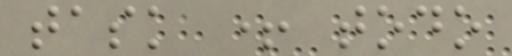task + todo
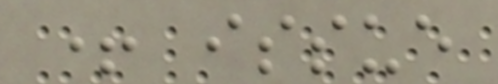+ issue
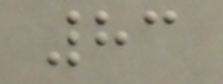83
